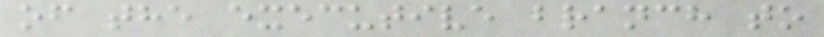of the executive branch to
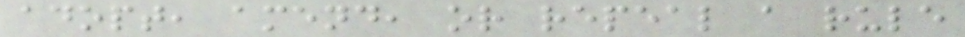adopt, amend, or repeal a rule
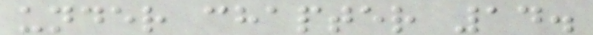under chapter 14.
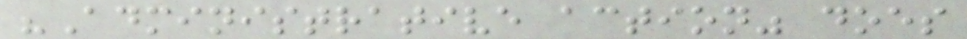"Administrative action" does
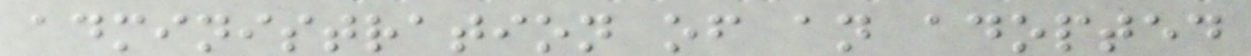administration of an adopted
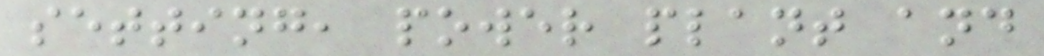setting, power plant and
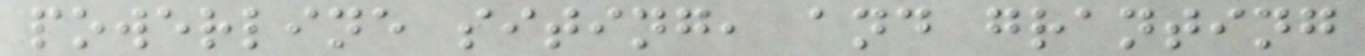powerline siting, and granting
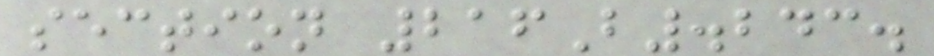section 216B.243.
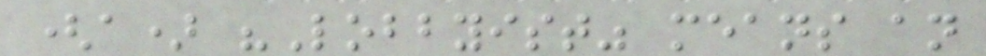(a) "Lobbyist" means an
